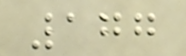177
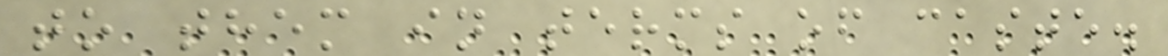to them in terms of caste.
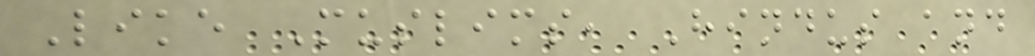Like Muslims, Hindus and
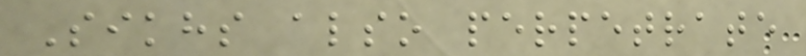Sikhs also perpetrate
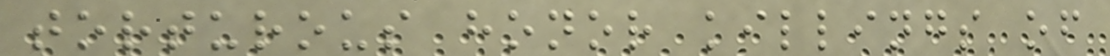torturous honor killings of
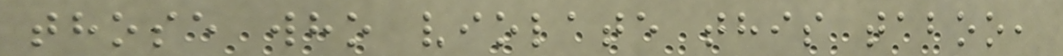those who violate this taboo,
